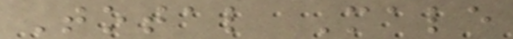Total Male
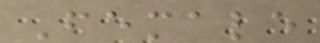Female
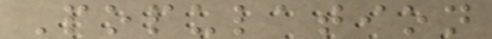Population
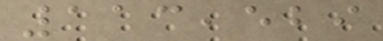113,529
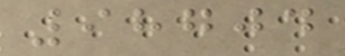98704
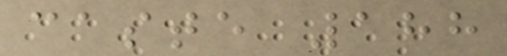caste 188
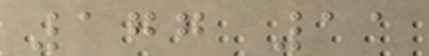177 11
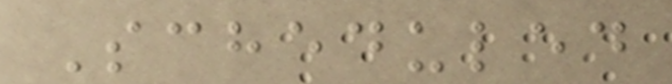Scheduled
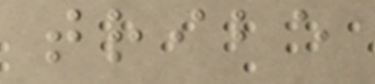tribe
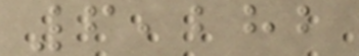6,282
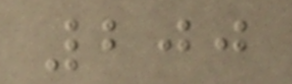200
